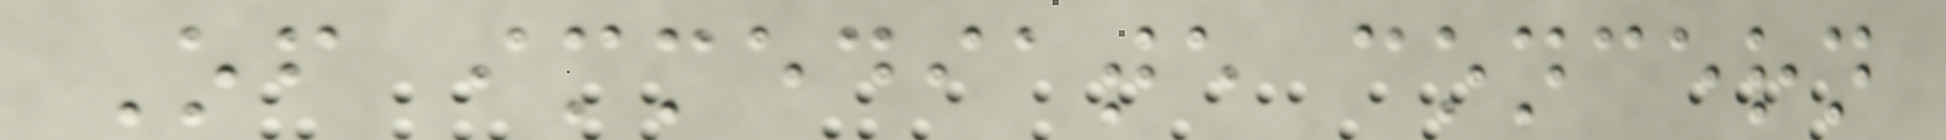Of immediate concern
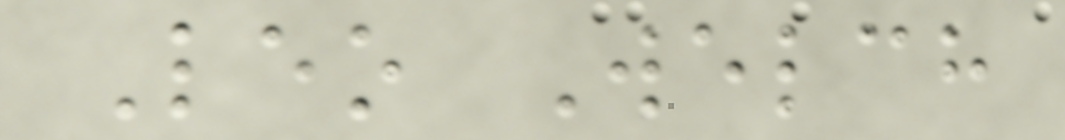Leo Welch
